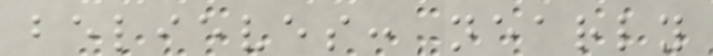believes: nearly
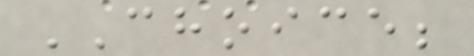CHOICE;
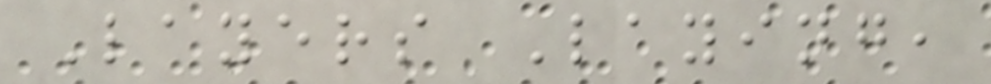Layers Laying,
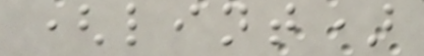(lint)
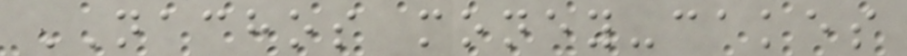NACHOS money-cakes
